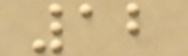12
